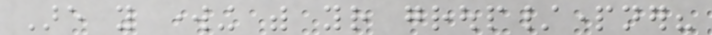Are you working with your group/partner?
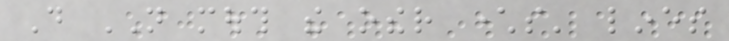Do NOT mouth the other characters' lines
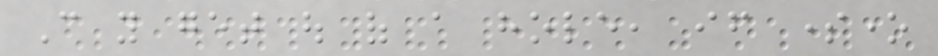Can you get out of a hole, if someone
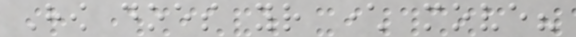How does your character move?
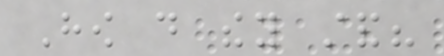How do they stand?
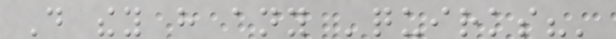Do they have any 'quirks?'
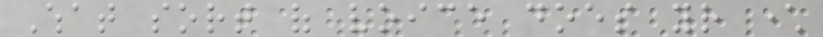What sort of voice does your character
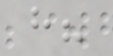have?
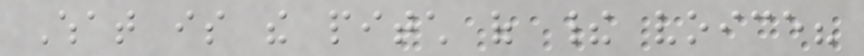What is the pitch of their voice?
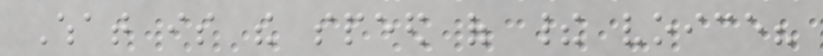What is the speed of their voice?
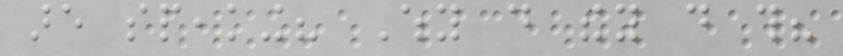are speaking? Why do they do this?
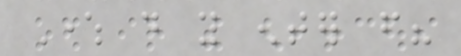Where do you enter from?
